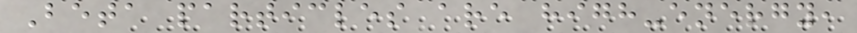Beta particles are high-energy,
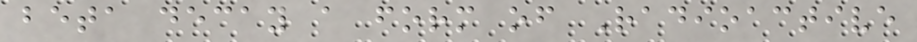beta decay a form of Radioactive
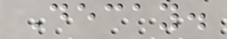Decay.
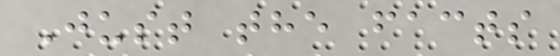Just the facts
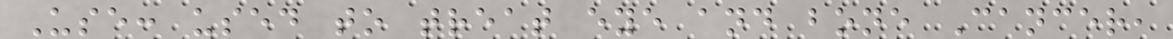Use: used to treat eye and bone Cancer,
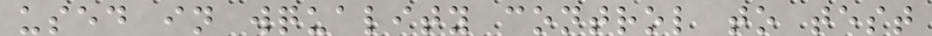used in wquality control to test
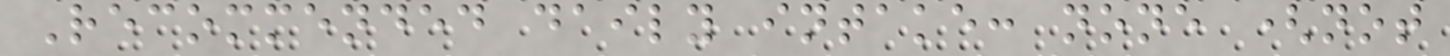Recommended daily intake: none (not
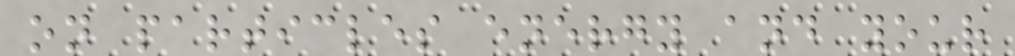on particles energy and your
